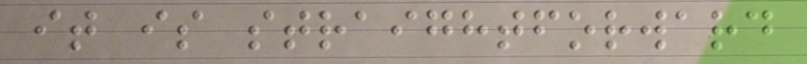it is straightforward
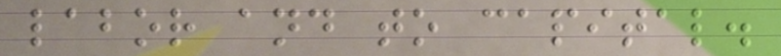labor and to capital.
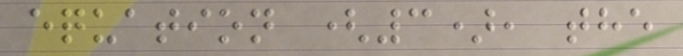equation (3), the
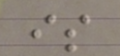is
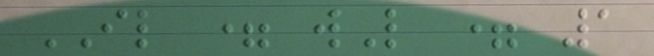IL = wL = 1
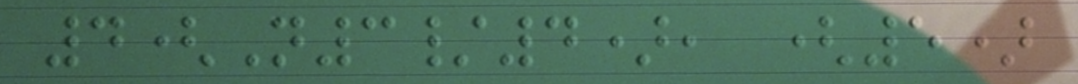4(N3/4), (5)
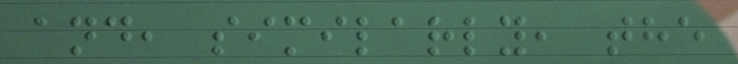and, similarly, the
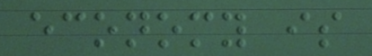economy is
